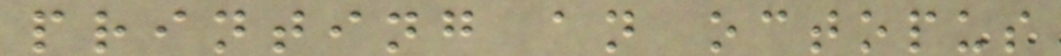printing an octopus
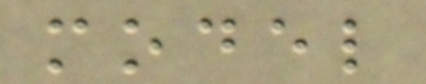model
